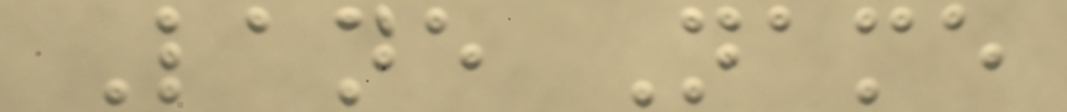Lane Name
